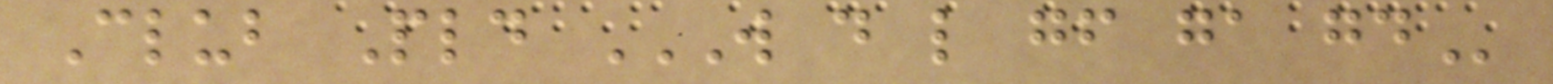Club Pld W D L GF GA GD
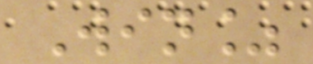Win%
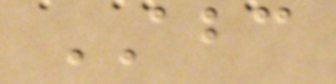ABC
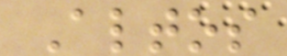Altos
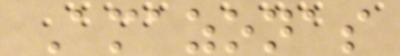Amazonas
